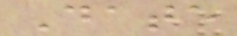Date
